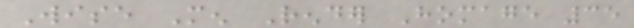Wise Men Render Homage 35
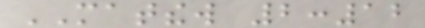MATTHEW 2:12
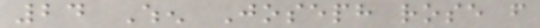24 When Joseph rose from
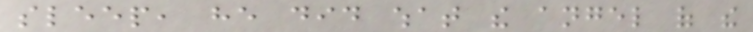sleep, he did what the angel of the
